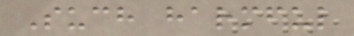Such harmful
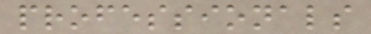professionals
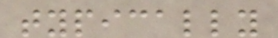typically
